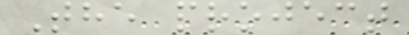The project
